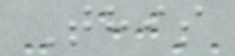This
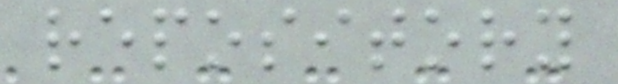repository
